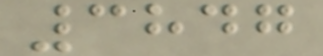3847
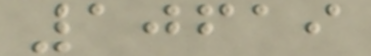10619
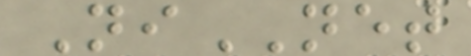NiNET
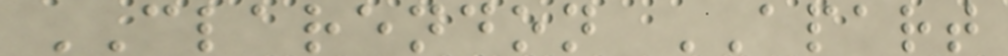CLARENDON APART
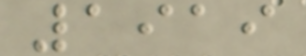1919
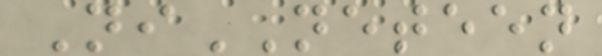NiNETEEN
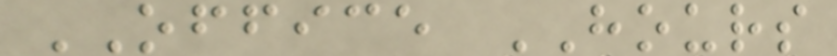OFFICE HOURS
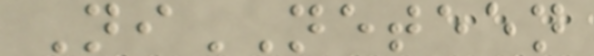NiNETEEN
